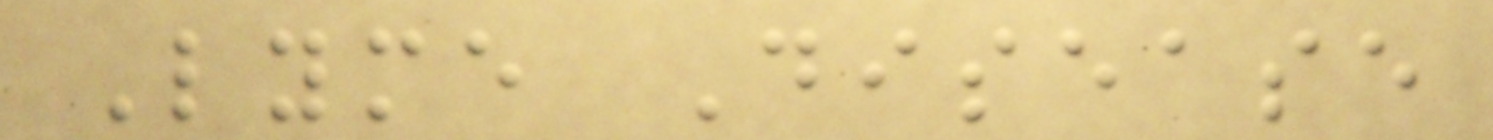Lyme Disease
